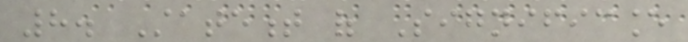8. Statement of Significance
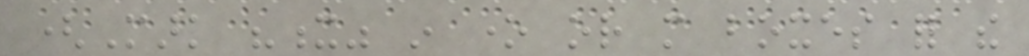(Mark "x" in one or more boxes for the
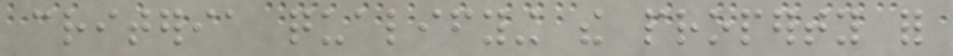criteria qualifying the property for
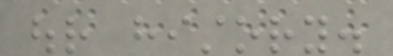our history.
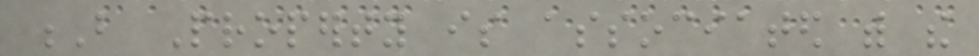B Property is associated with the
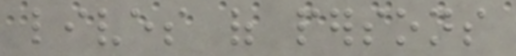lives of persons
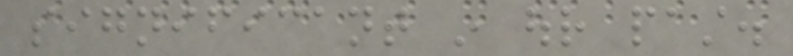significant in our past.
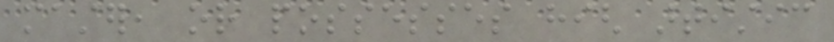master, or possesses high artistic
